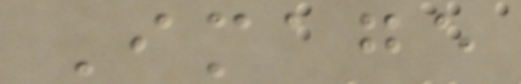Image
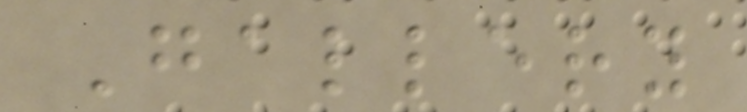Gallery
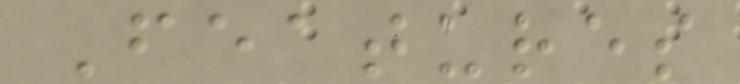Features
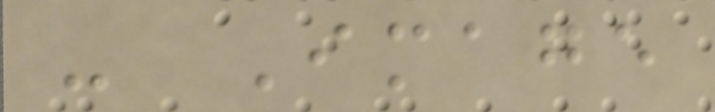- Image
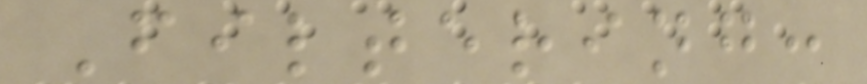Filtering:
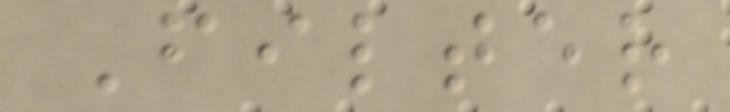Filter
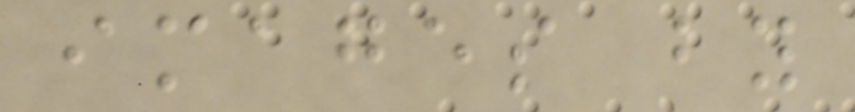images by
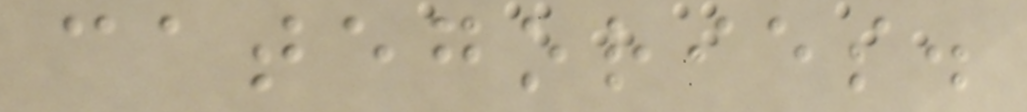categories.
